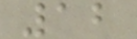12
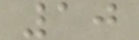10
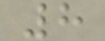8
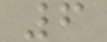6
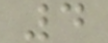4
